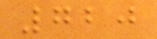720
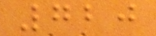720
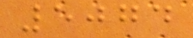5074
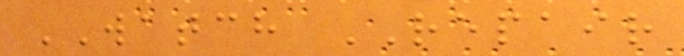WATCH REPAIR
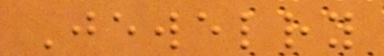Jewelry
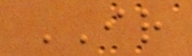IR
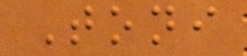Toni
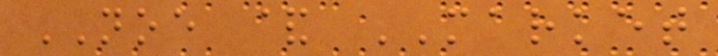NOE & MARKET
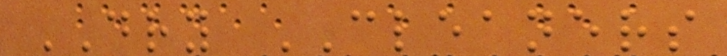DRY CLEANERS
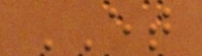ET
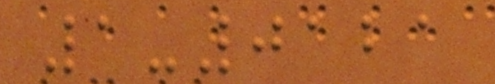1-0121
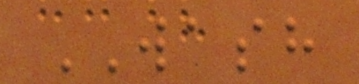WASH
